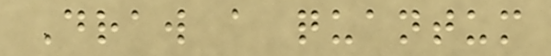Draw a quantum
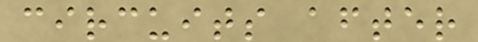circuits after
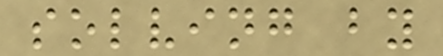solving by
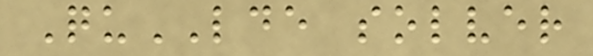QuLDE solver
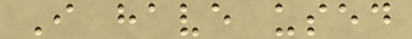I have used
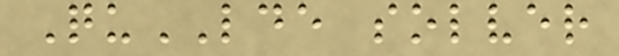QuLDE solver
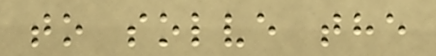to solve the
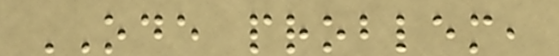ODE problem,
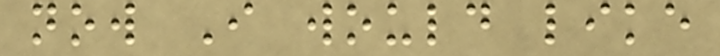now I would like
